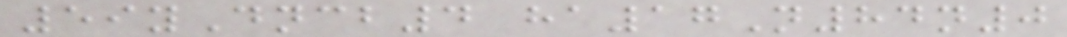59yDncb4 ha17N84n0
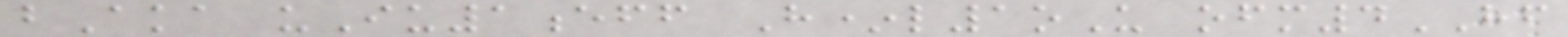bAka uIu1eff H*l1oU ofm4HF
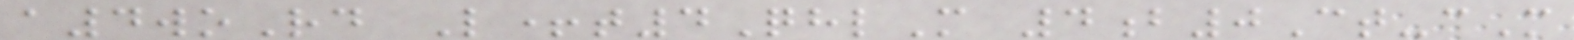a4woRd L+t4QhlM 4b0Ct-cM
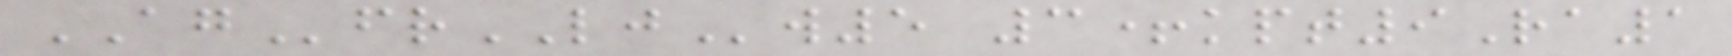AGfrLJw5 3+kpt9Ra1
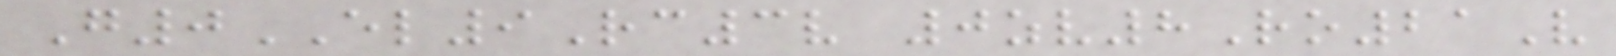G0EL9Rc3v 0zv8Ro21V
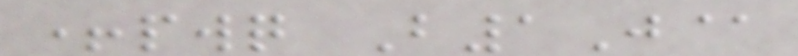+pwq B1J@
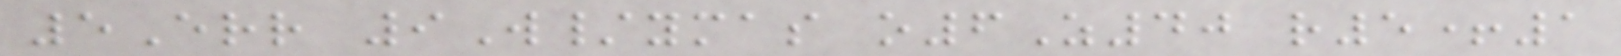5Err 9W/ymas o6Z40 r5+1
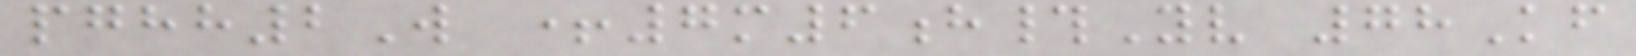pghh2W +7m6h#Yv 78Kf
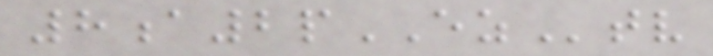8a2pEZtv
